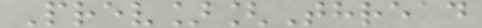Prev][Thread
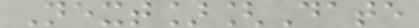Next][Date
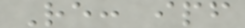Re: ipf
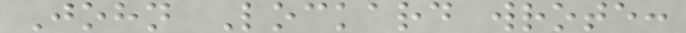John Lockard wrote:
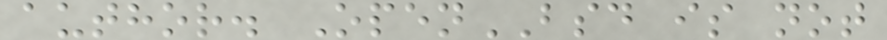author. OpenBSD is not
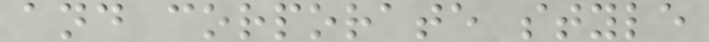and corporate style
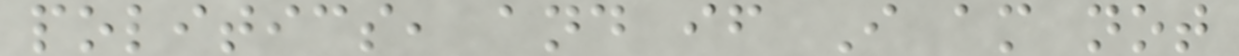politics, and if I am not
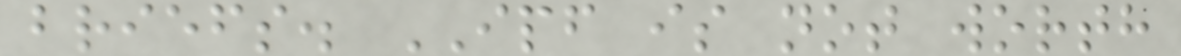briefs. IPF is not worth
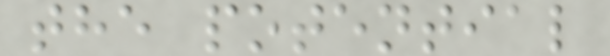the potential
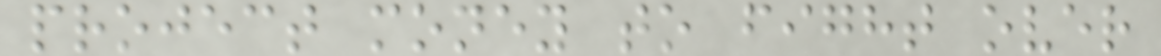project money to fight over
